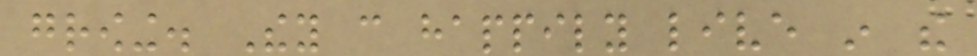growing. They can happily live in the
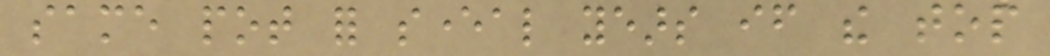same pot for several years if the top
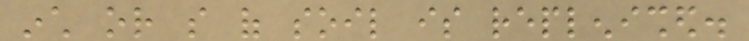inch or so of soil is replenished.
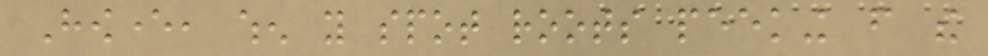However, when you spot roots peeking from the
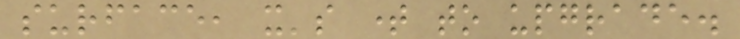surface, it's time to upgrade.
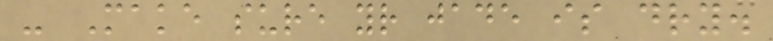- Make sure your jade is dry.
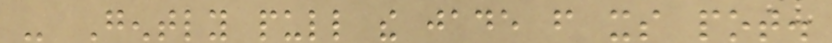- Gently pull the jade from its pot.
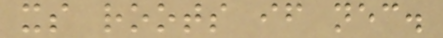its roots if necessary.
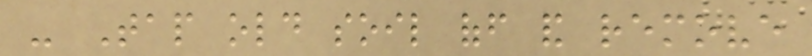- Tap old soil off and remove
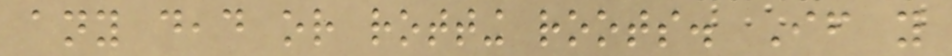any dead or rotting roots. If you
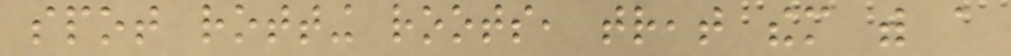spot rotting roots, treat them with a
